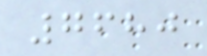7680
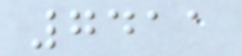7411
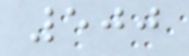500
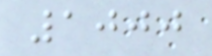1000
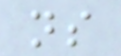ns
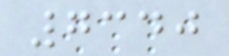7340
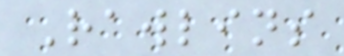Rawlins
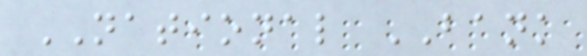NATIONAL BANK
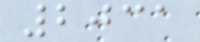2031
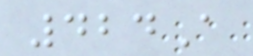424A
